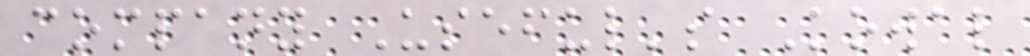company Useful's Kowal
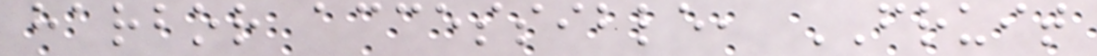harbor accessible, FRUIT
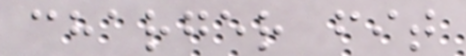charger fit
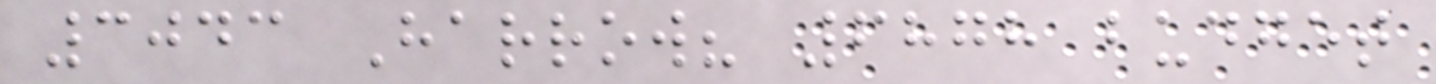3043 Harrow? 6878 budget
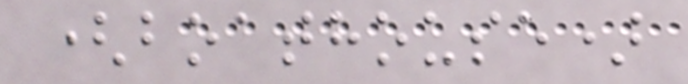(boathouse)
